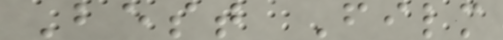Best Film
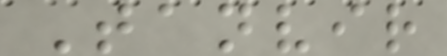Tanvir
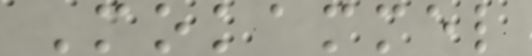Mokammel
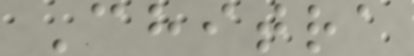Chitra
